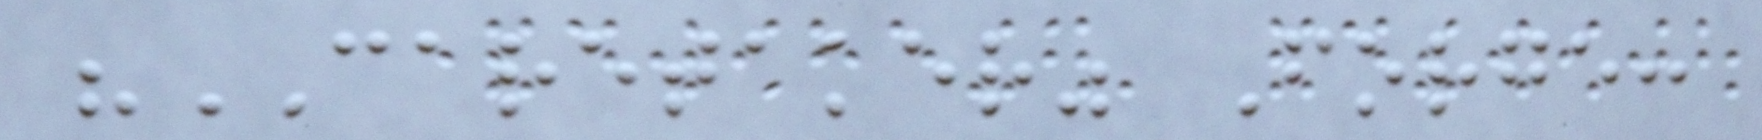"CARETAKER" Forge:
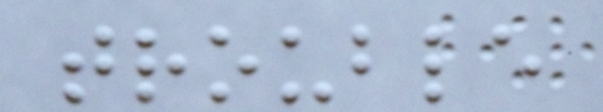trouble
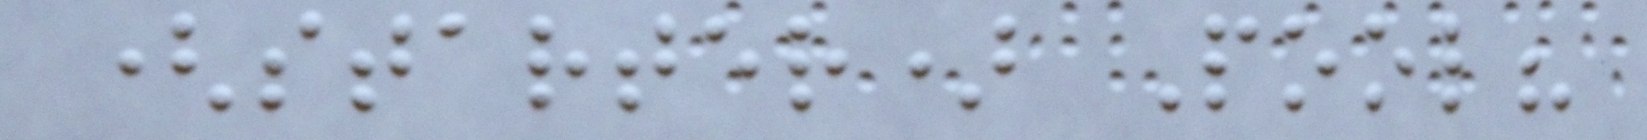(starter) Pool?
